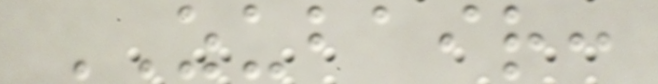ZUBAIR:
